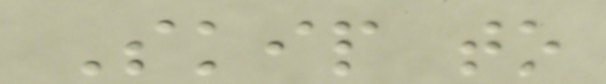Skip to
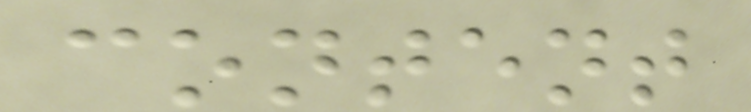content
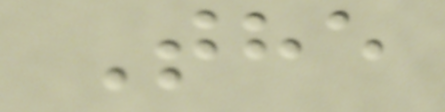The
